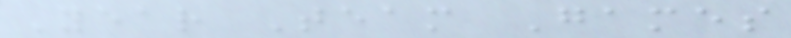Year Team Games
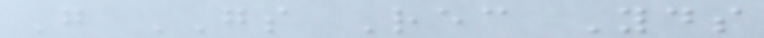G GS Rec Yds
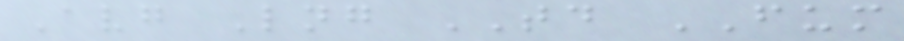Avg Lng TD FUM
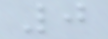0
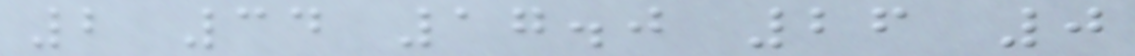2 34 17.0 26 0
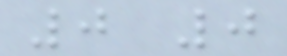0 0
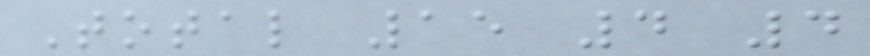Total 15 4 4
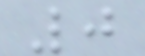0
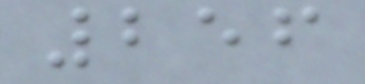256
